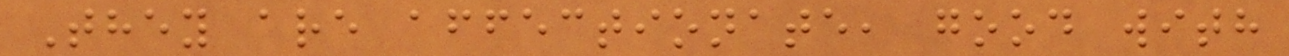They are affectionate, good with
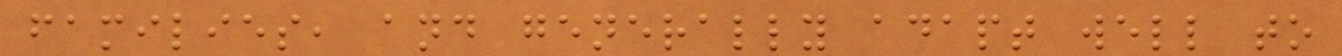families, and generally adapt well to
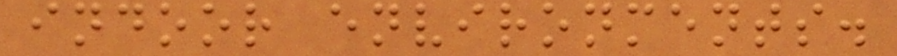indoor environments.
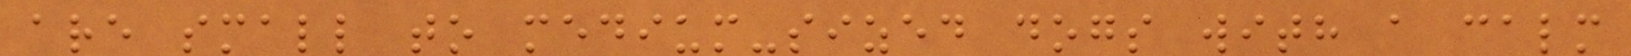are small to medium-sized dogs with a calm
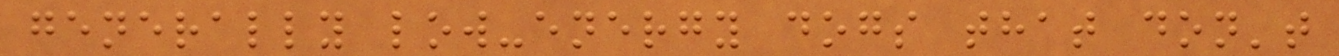generally low-energy dogs that don't
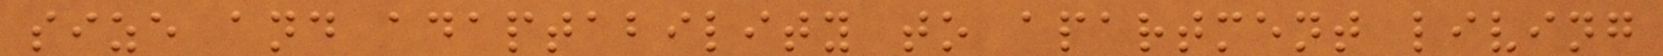size and adaptability to apartment living
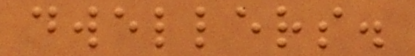dwellers.
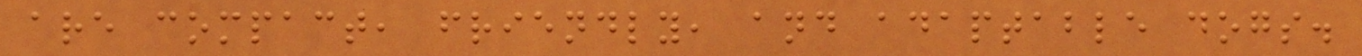are compact, friendly, and adaptable dogs.
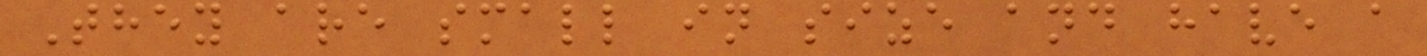They are small in size and have a
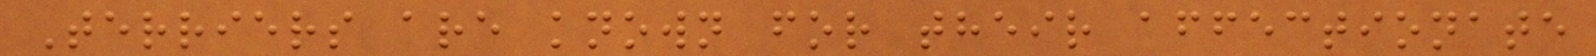Terriers are known for their affectionate
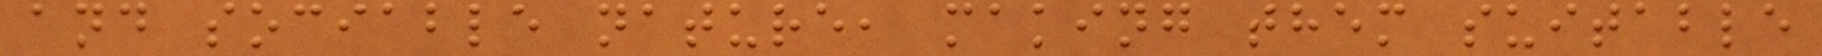and sociable nature, making them suitable
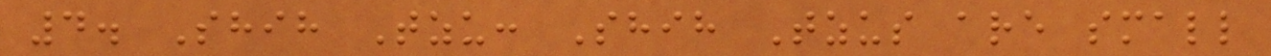4. Shih Tzu: Shih Tzus are small
